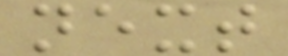next
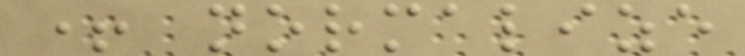+ normalize
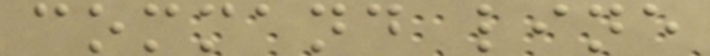command line
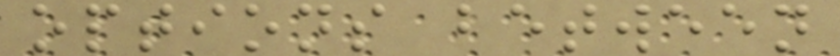options between
